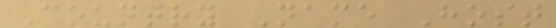Country Name Host
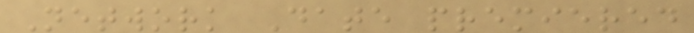Network Date premiered
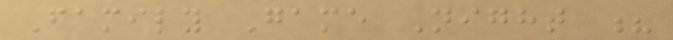Family Game Night ?
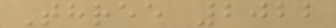Three 2022
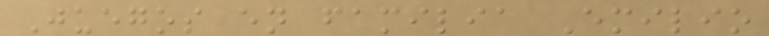Juegos en familia Emilio
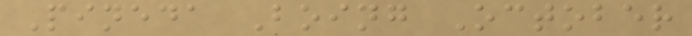Pineda Boing October
